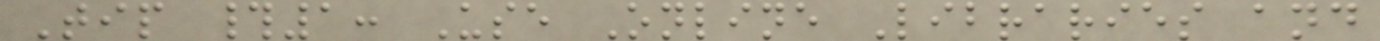Tip #1: Use Online Libraries and
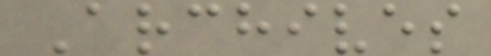Archives
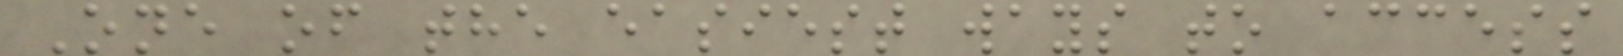One of the easiest ways to access
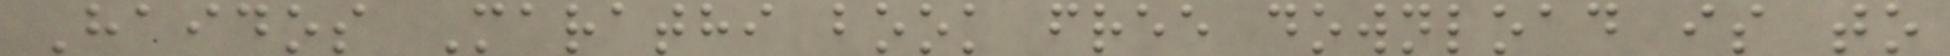Haidos Marathi book free download is to
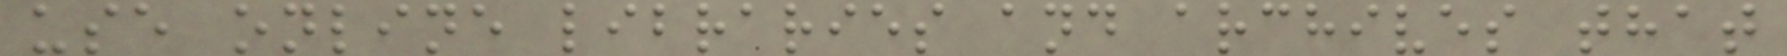use online libraries and archives that
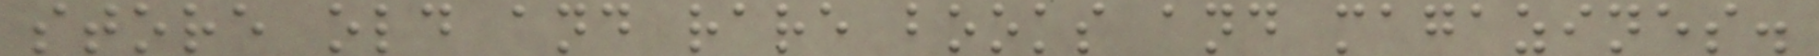store old and rare books and magazines.
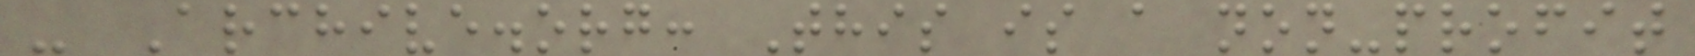- Archive.org: This is a non-profit
